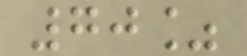70%
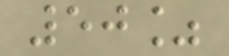50%
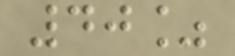40%
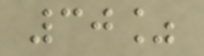30%
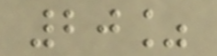20%
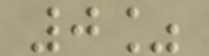0%
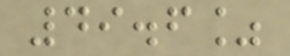49.6%
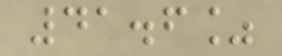41.6%
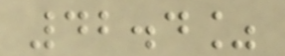42.4%
